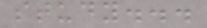study...
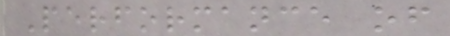Performance of
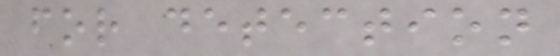for detection
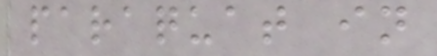paraquat in
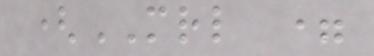(MRL =
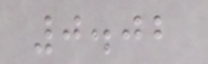0.02
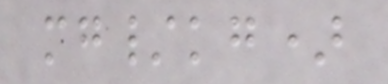mg/kg)
